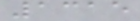1315
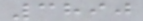3890
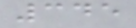345
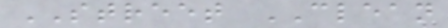STREET CLEAN
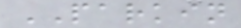PARKIN
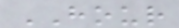HOUR
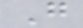G
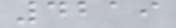4219
